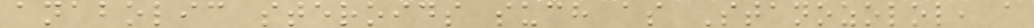anabolic steroids such as Stanozolol, a
